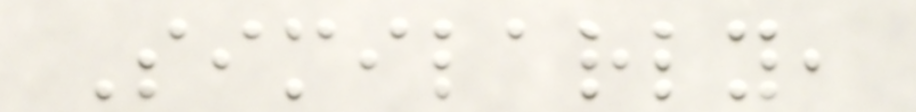Similarly,
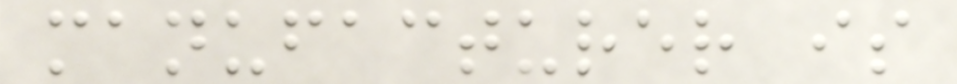manufacturer is
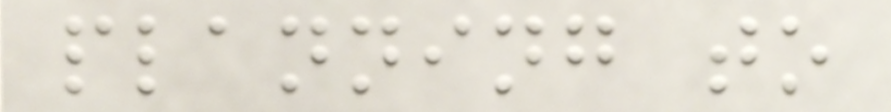planning to
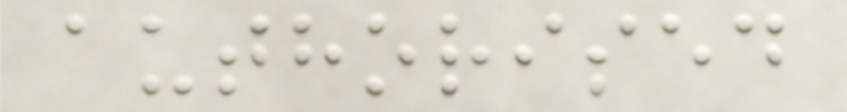authorised
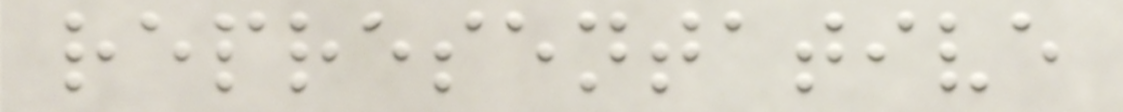representative
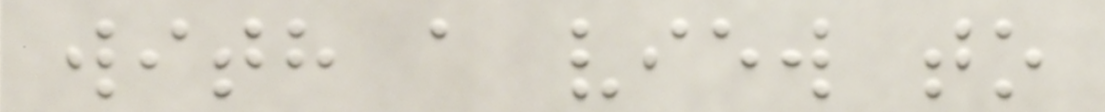with a view to
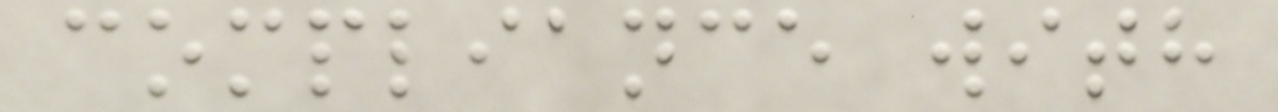compliance with
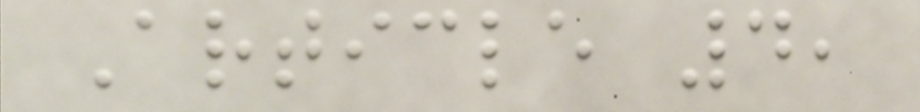Article 4,
